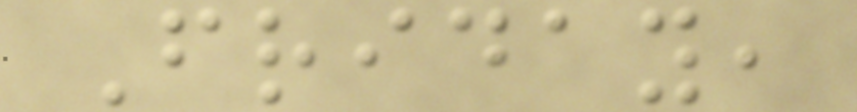Friday,
